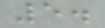5.
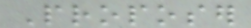Proposer
